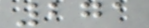271
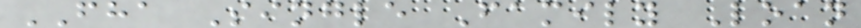FHA Single Family Loan
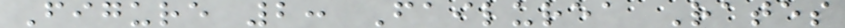Figure 2: Failurea Rates
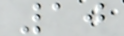10
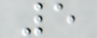5
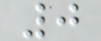0
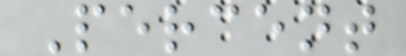Percent
